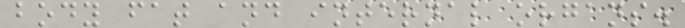body fat and internal organs.
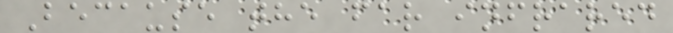Because the far infrared
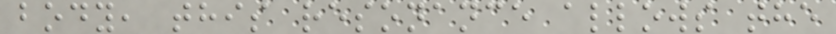body, this resonance allows the
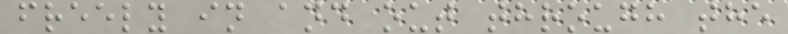freely in and out through the
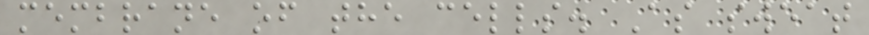membrane of the cells. As sweat
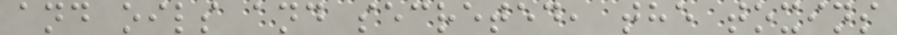and oils and secreted, the toxins
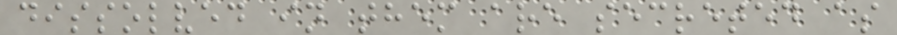dissolved in them are secreted as
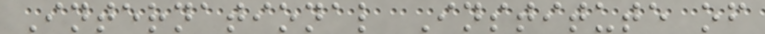International Institute of
